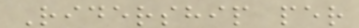Ridership per
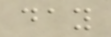day
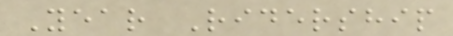Year Ridership
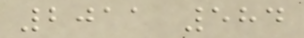2011 584
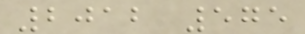2012 575
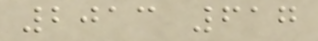2013 617
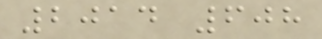2014 608
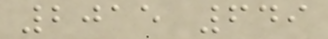2015 649
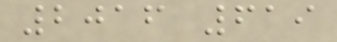2016 619
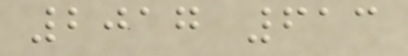2017 613
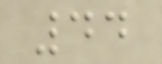44
